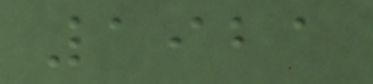1921
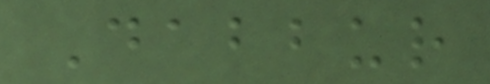Dabbur
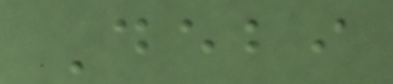Debi
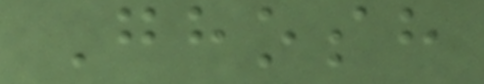Ghosh
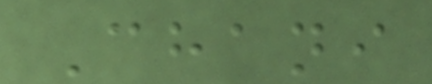Chani
